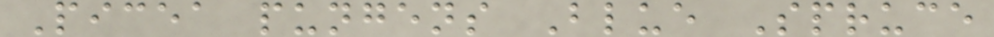Picea pungens Blue Spruce
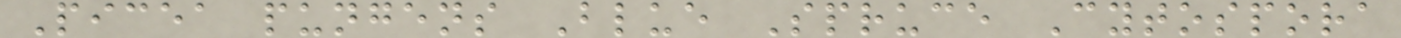Picea pungens Blue Spruce Cytospora
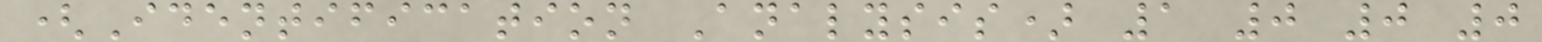(Identification Analysis) 1 0 0 0
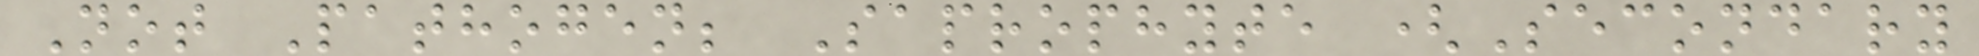Not Pathogen; Saprophyte (Secondary
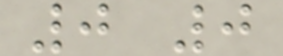0 0
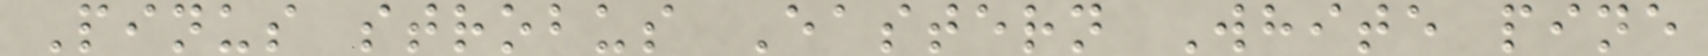Pinus strobus Eastern White pine
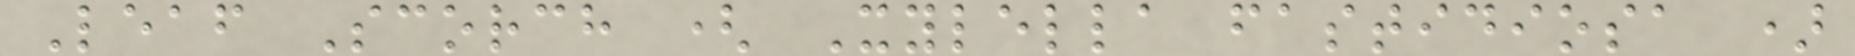Leaf Scorch ( Xylella fastidiosa )
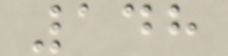148
